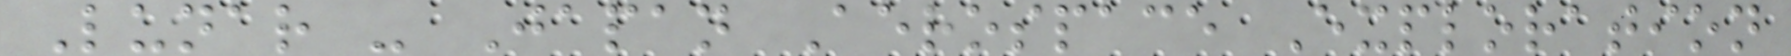Lunar - Japan Aerospace Exploration
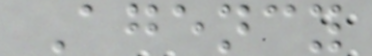Agency
